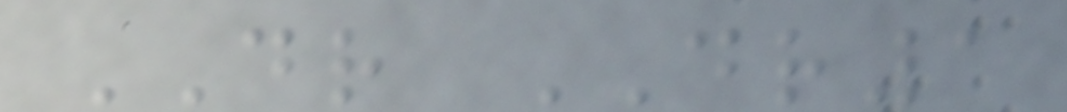DR DR1
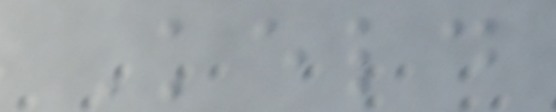Keld
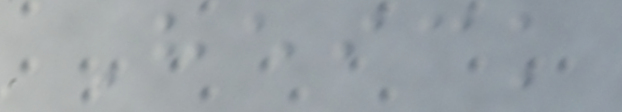Heick
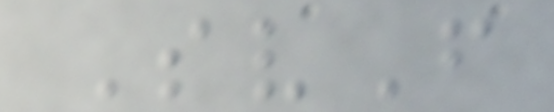SvF
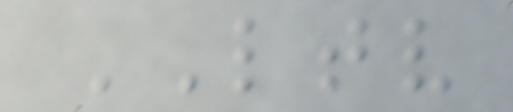LTV
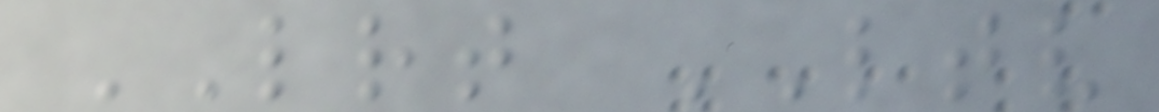LRT LTV
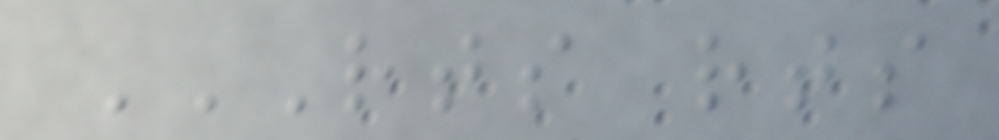RTS RTS
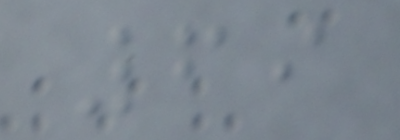69
